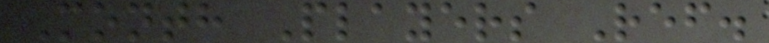Month Players Ref.
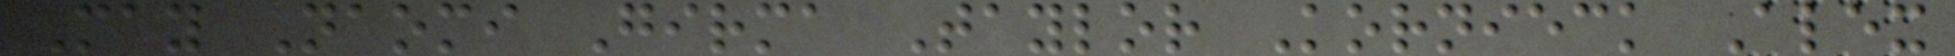May Naomi Girma Taylor Kornieck Alex
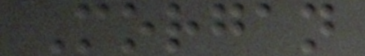Morgan
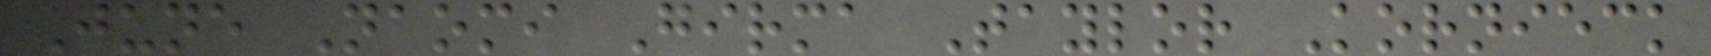June Naomi Girma Taylor Kornieck
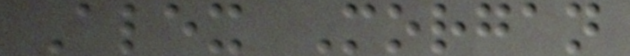Alex Morgan
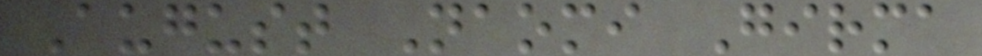August Naomi Girma
